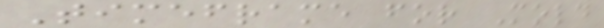Timeframe for Mold
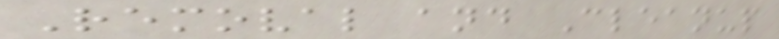Removal and Cleanup
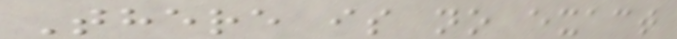There is no exact
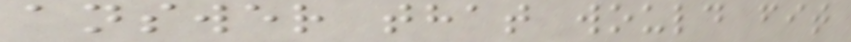answer that would fit
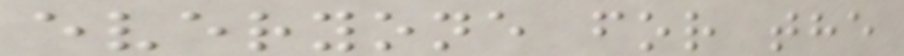everyone for the
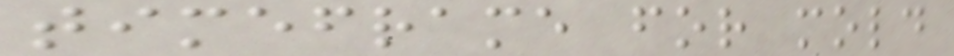timeframe for mold
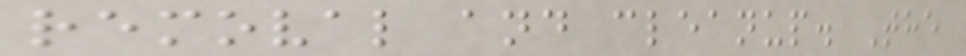removal and cleanup. The
